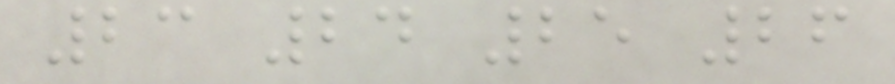23 24 25 26
